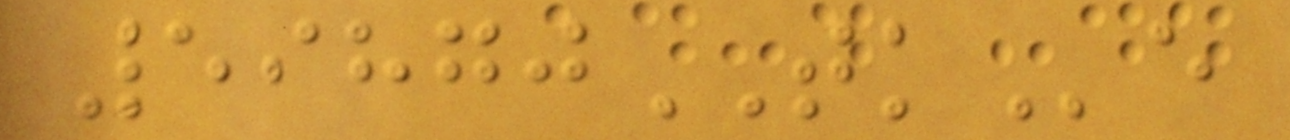59870TKe
